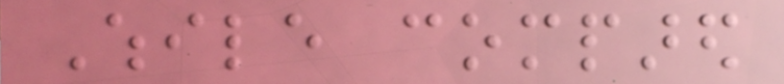While compared
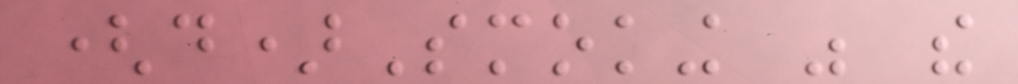(d)Smoking was the
